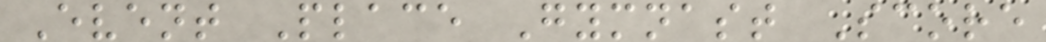Event Place Gymnast Score
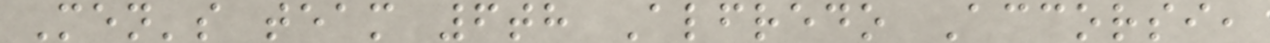Men's team 6th Alfredo Accorsi,
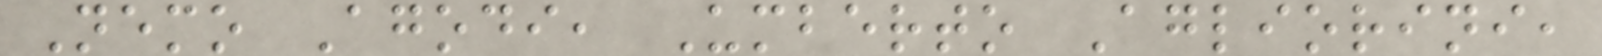Nemo Agodi, Umberto Agliorini,
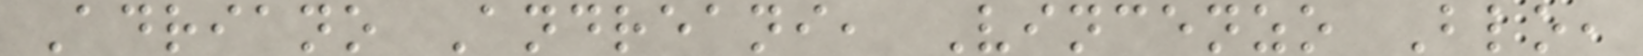Adriano Andreani, Vincenzo Blo,
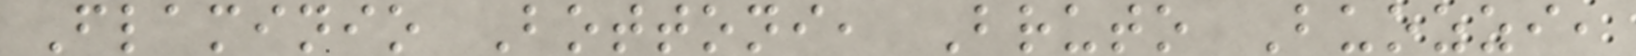Flaminio Bottoni, Bruto Buozzi,
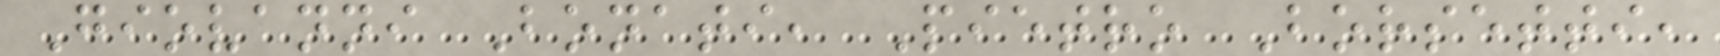Giovanni Bonati, Pietro Borsetti,
